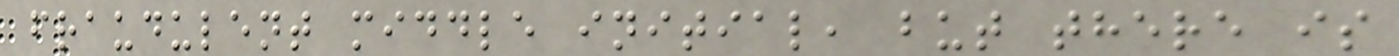fraudulent middle initial, but there is
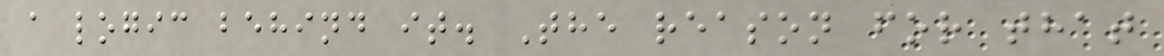a logic behind it. The reason for that
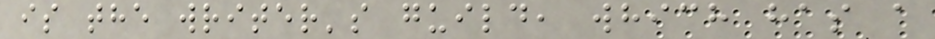is the writer's guild, which has a
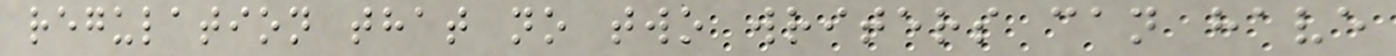regulation that no two writers can have
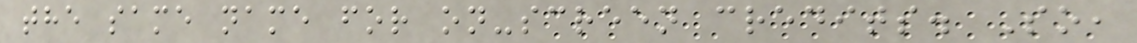the same name for on-screen credits. So,
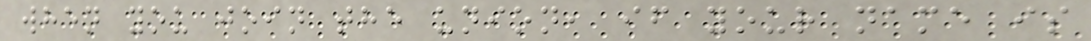when you join the union, if your name is
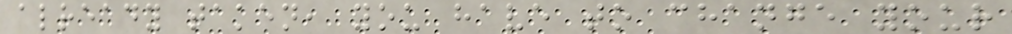already taken, you have to change your
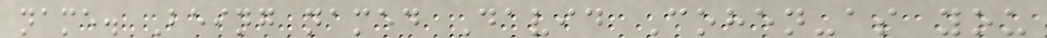name. Being named David Cohen-as you
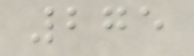275
